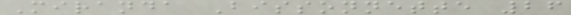Miranda Bissonnette 26
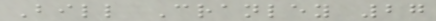Bill Cranley 27
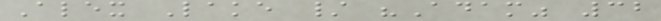Alex Lake / "Adam" 32
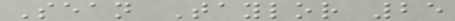Sean Taylor 25
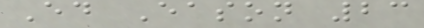Ed Eason 23
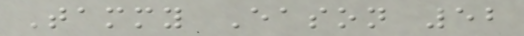Tammy Eason 52
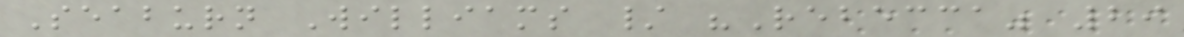Seaburn Williams / "Rebecca" 29
